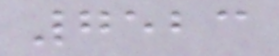7523
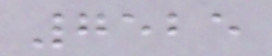7525
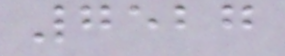7527
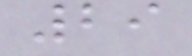29
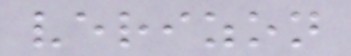verizon
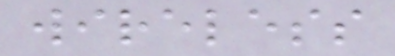wireless
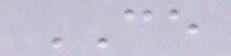CE
